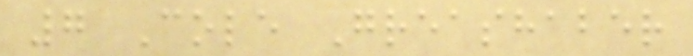7 Cole Greashaber
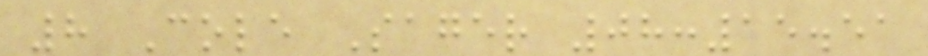8 Cole Sager 08:15.51
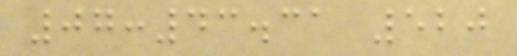07:43.31 520
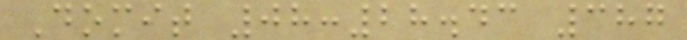Domit 08:28.43 387
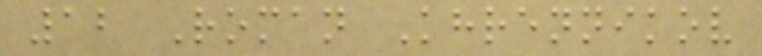12 Roman Khrennikov
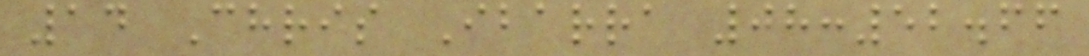14 Chris Ibarra 08:52.66
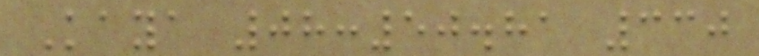Kaya 08:50.81 330
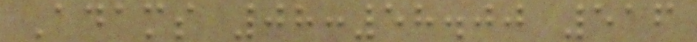Adams 08:58.00 516
